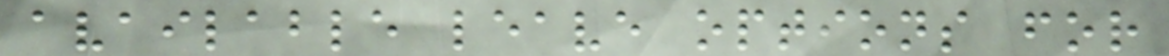available leave options for
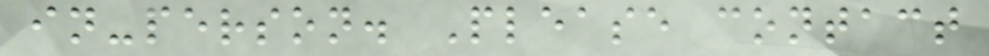in-person. Please contact
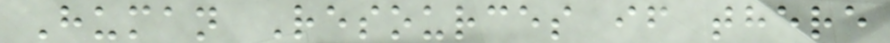Human Resources if there
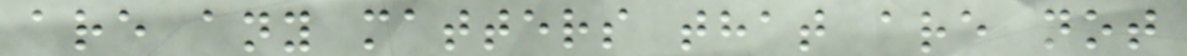are any matters that are not
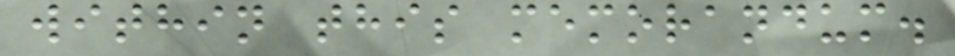within this memorandum.
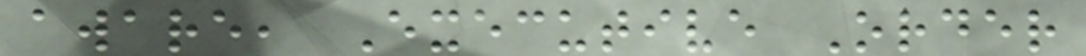aware, Executive Order
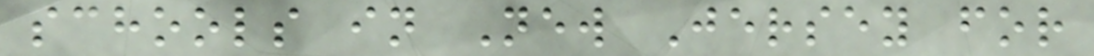schools in New Jersey for
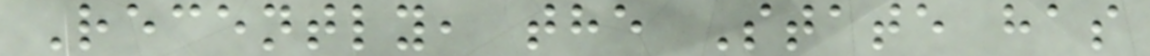Recently, the State has
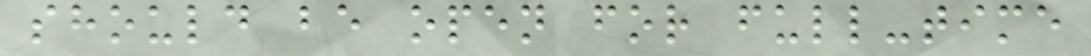should be open for full-time
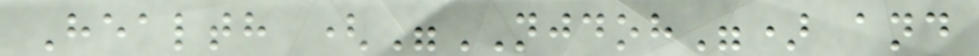Health ("NJDOH") and
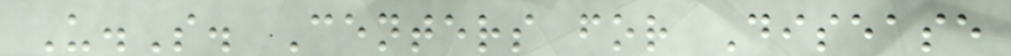U.S. Centers for Disease
